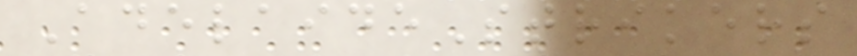AdelaideStrikers
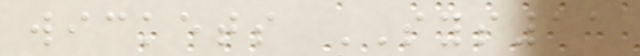wickets SYS11
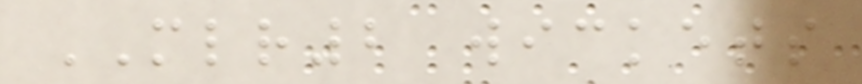MLR2 wickets
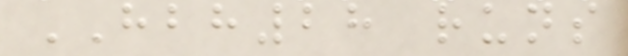HBH28 runs
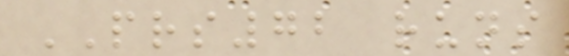PRS72 runs
